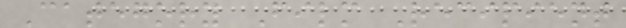Category Film Recipient
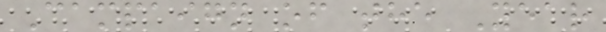Campaign of the Year
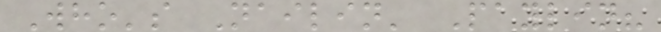Who's Nailin' Paylin?
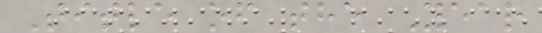Title of the Year
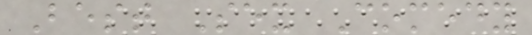Best Sex Comedy
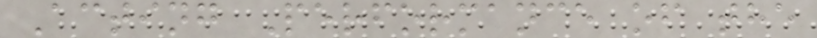Acting Performance of the
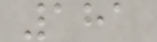181
